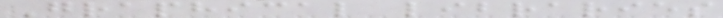Graphical libraries
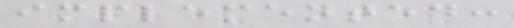implemented:
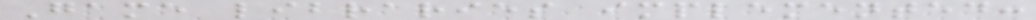Game libraries implemented:
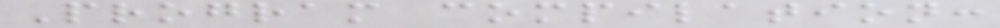Program compilation:
